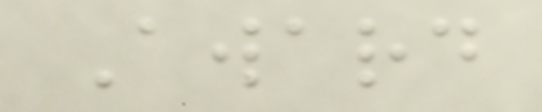Award
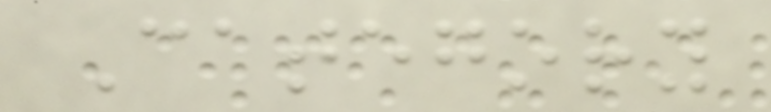Category
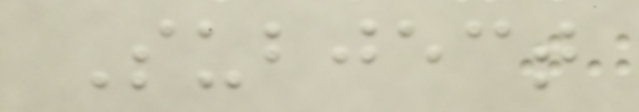Subject
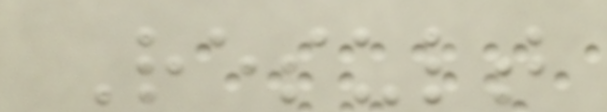Result
